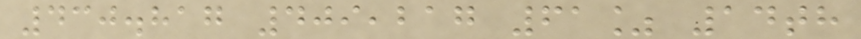430.817 409,217 61% 14th
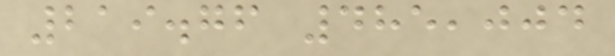219.76 485,004
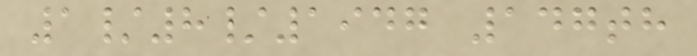1/8/1947 147th
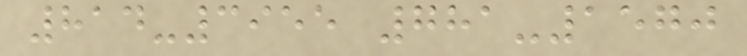814-3955 781-1570
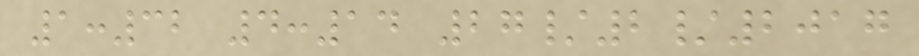1:32 4:14 27/2/2017
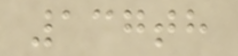137th
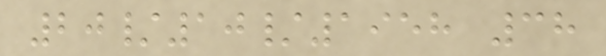20/10/1958 38
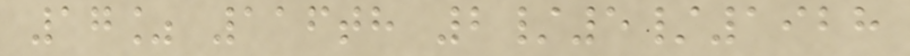17% 116th 2/5/1928
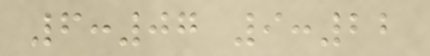6:07 9:22
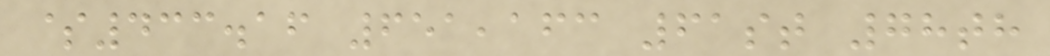$433.16 651,163 61st 78th
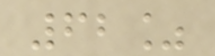62%
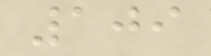109
